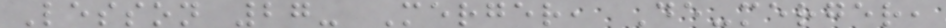Lesson 27- Merger, De-merger,
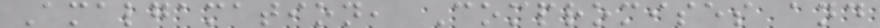Amalgamation, Compromises and
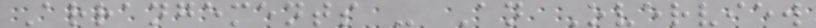Arrangements - An Overview
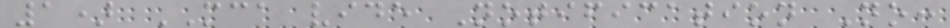1) MCA vide Notification No:
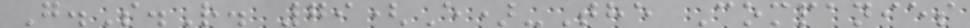G.S.R. 79(E)-The Companies
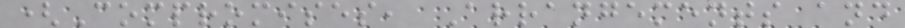(Compromises, Arrangements and
